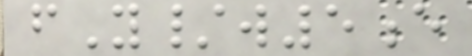fY/w5e
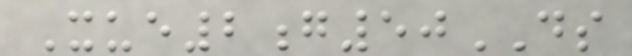Xue2g50DS
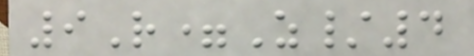9R=Z/4
